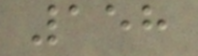158
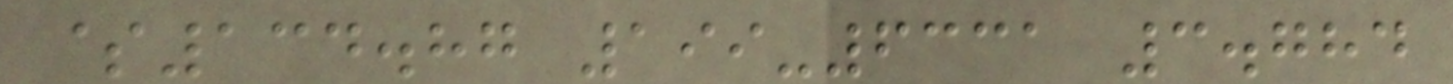$134.87 199-6331 3.784
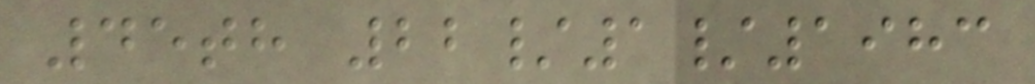45th 22/1/1983
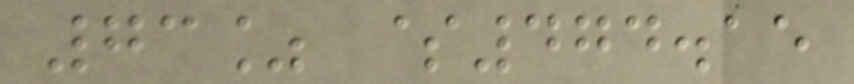73% $474.15
